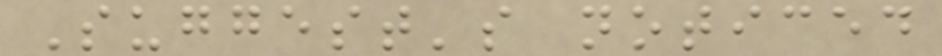Suggest's noticed
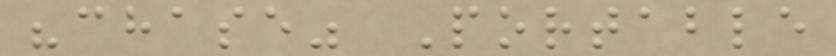"chase" Portable
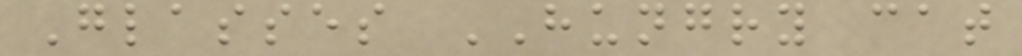Glasses HUNGRY cat
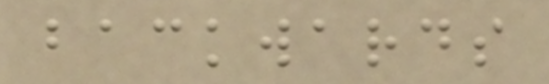backwards
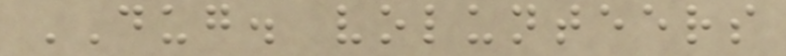DUG. volunteers
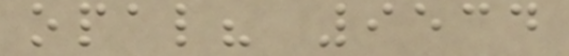opal? 9534
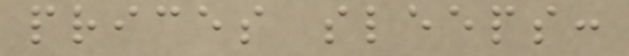prices sleeps:
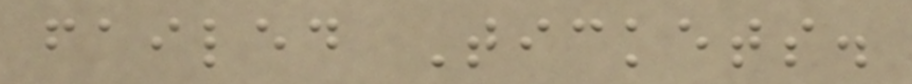failed Tickets.
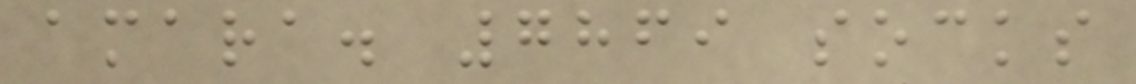amara. 7869 socks
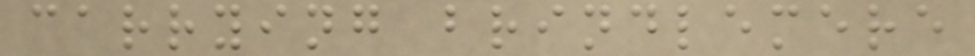carrying brindlemere
